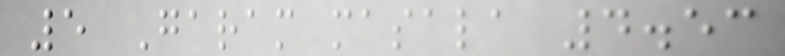5 Garam masala 4.53
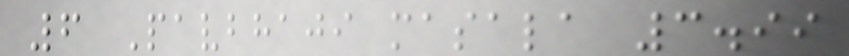6 Pavbhaji masala 3.99
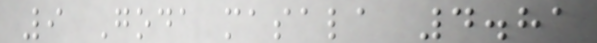9 Goda masala 4.81
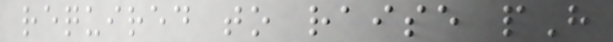required to raise pH
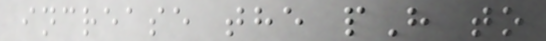increase the pH to
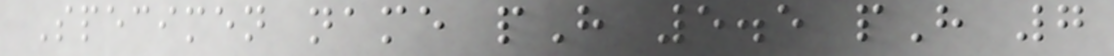Specimen name pH 5.5 pH 7
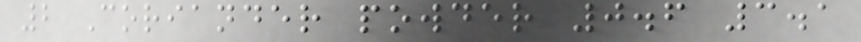2 Coriander powder 0.6 3.1
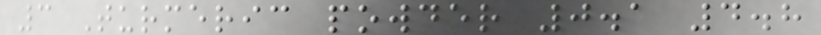3 Turmeric powder 0.1 4.8
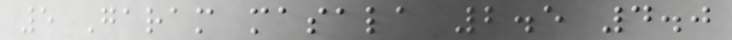5 Garam masala 2.5 4.0
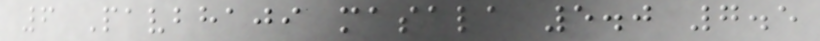6 Pavbhaji masala 5.0 7.5
